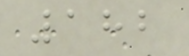182
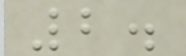2.
